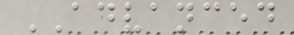ADVANCED
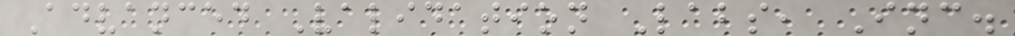Advanced Validation Labs, Inc.
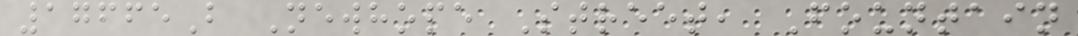17665B Newhope Street, Fountain
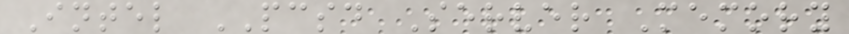Intel PCSD Server Memory
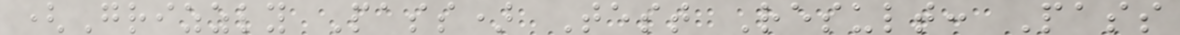(Grizzly Pass) Test Result: Pass
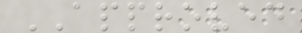APPROVED
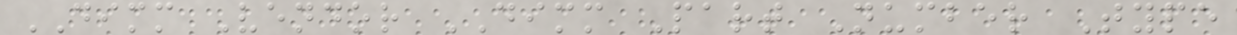DIMM Vendor DIMM Part Number Type
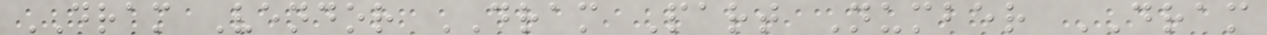DRAM Vendor DRAM Part Number DRAM
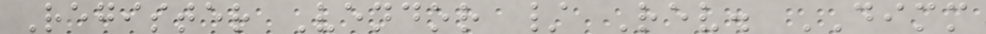Register Vendor / Rev. DIMM
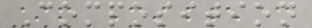Composition
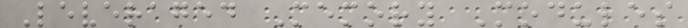Leveraged Memory Modules
